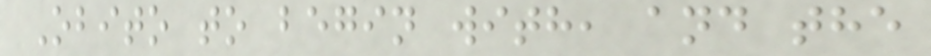Obito to begin with, and the
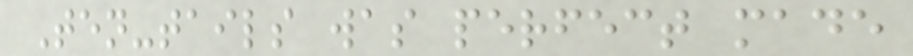Ten-tails was perfect made
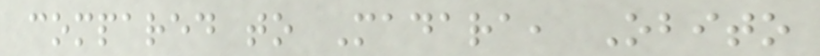compared to Madara, Obito
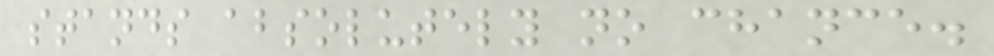stands absolutely no chance.
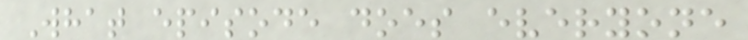What episode does everyone
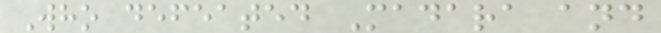Who defeated Madara and
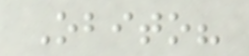Obito?
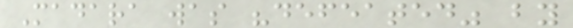Madara was "defeated" by
